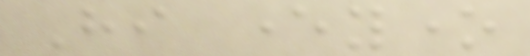Hi everyone
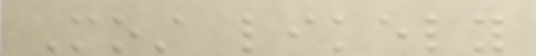Most likely
